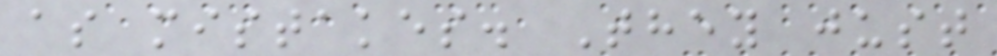as mistakes. They just
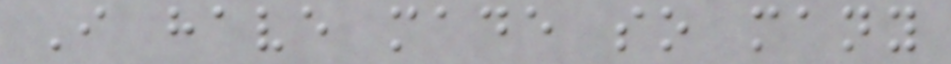I have made so many
